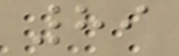89
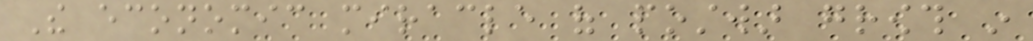The economic miracle of postwar growth in
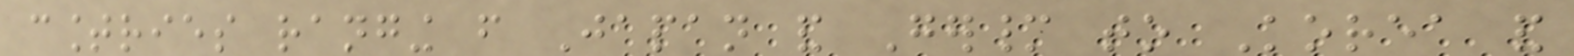countries ranging from Japan and Germany to Korea and
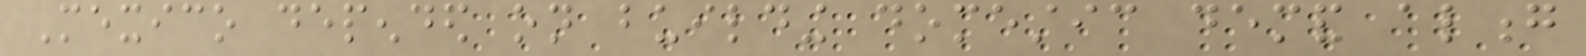Mexico depended on building domestic demand along
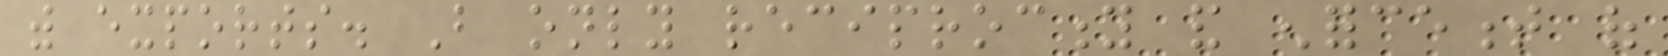with exports. But only reciprocity and enforcement of
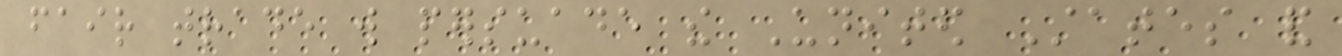fair trade will persuade the United States and
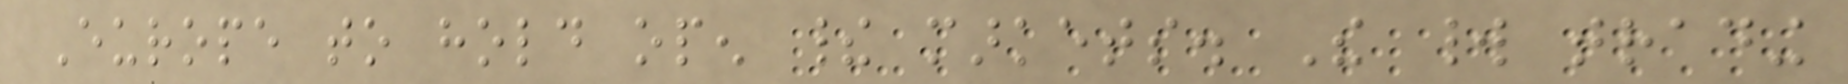Europe to hold open their markets. The world trading
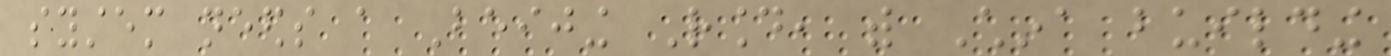system needs a Beijing Round, with China building
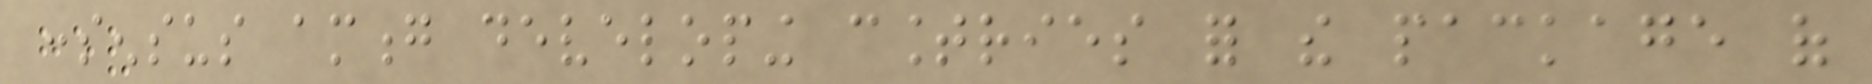consensus among developing countries for the package of
